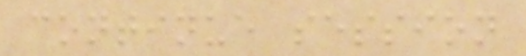continue session
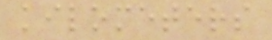kilometers
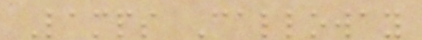Lamps Calloway
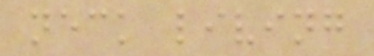neck living
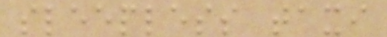sleepless taxi
